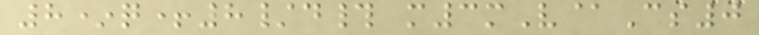8*q+8/d# m3mV@Cs0
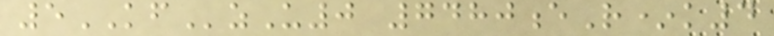5KFzU0 7480eR*k4
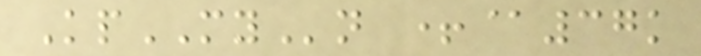KpMYn +@37k
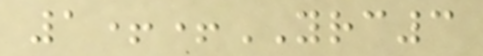1++YRC3
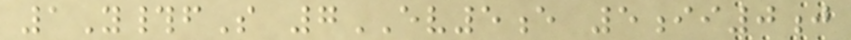1Y#fS 7EV5e 5ii0j
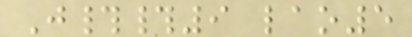J##9 lao5
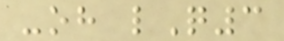-oh lQ3
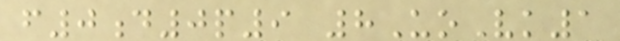f0d0p9 8UoVk1
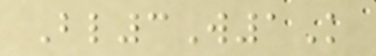Bl3W1K
